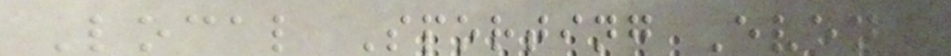Local Sporting Event
